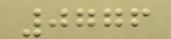0776
